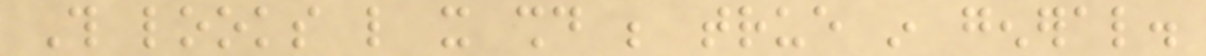This looks like it should be true in general.
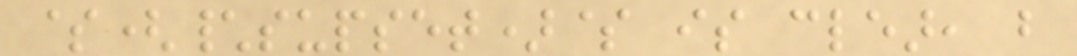$(\supset)$ is clear, but
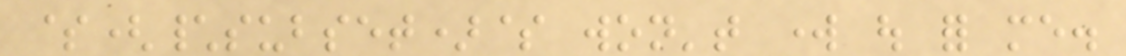$(\subset)$ won't work out for me.
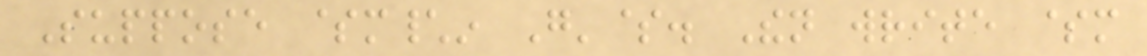Suppose $m\in G'$. Then write $m
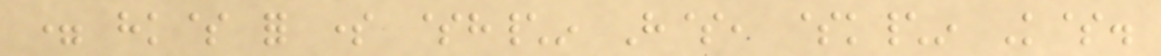= hk$ for some $h\in H$, $k\in K$.
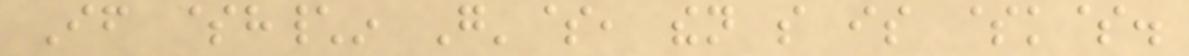If $h\in G'$, then so is $k$.
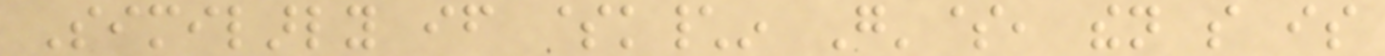Similarly if $k\in G'$, then so is
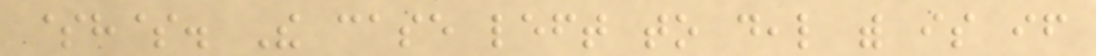$h$. The case left to deal with is if
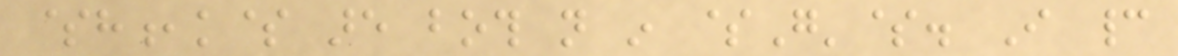$h,k$ are both not in $G'$. I cannot
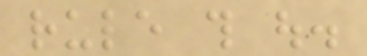rule this out.
